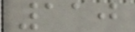110
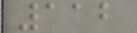112
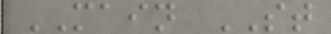MAIN ST
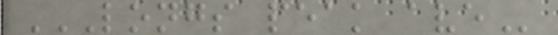LONGS PEAK AVE
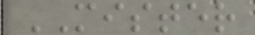MISTER
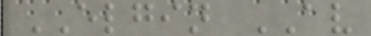ELGIN AV
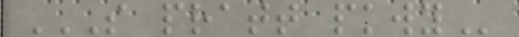S PRATT PKWY
